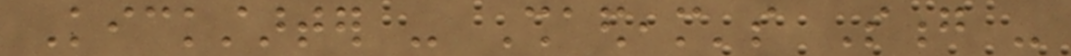Kickstarter - Shaedeam's Song -
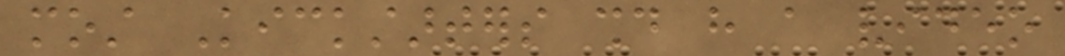most Kickstarters should have a video
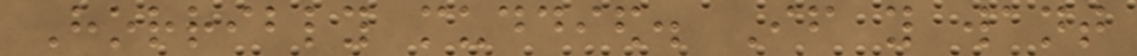Horribly muddied. If you want
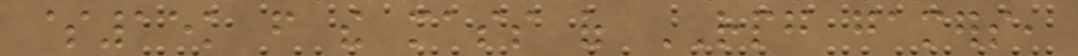$15k from the mass of RPG gamers,
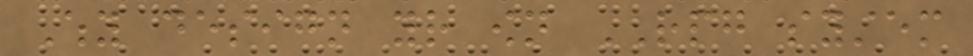Why design your own RPG system
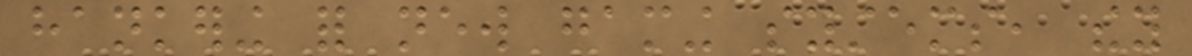hankering for new gaming systems, they
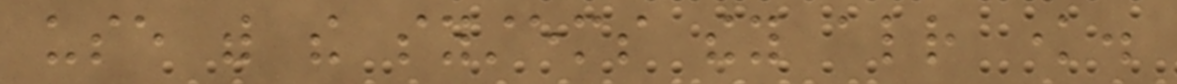use with the systems they already know.
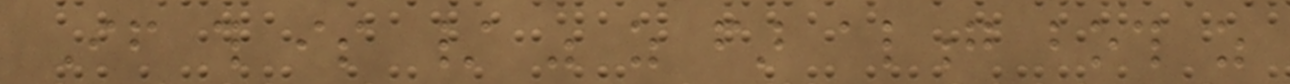If this is / was as far along both as
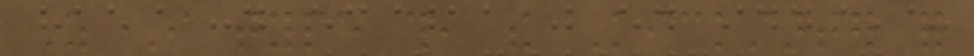As I type this, the Kickstarter for
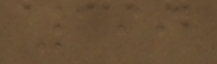199
